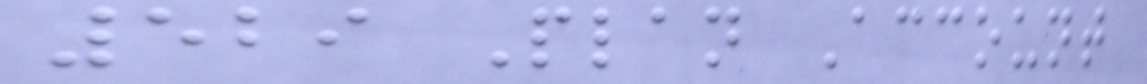529 Plan Account
